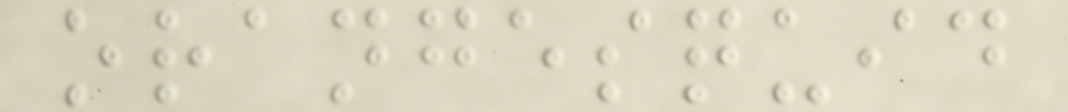orangesquid
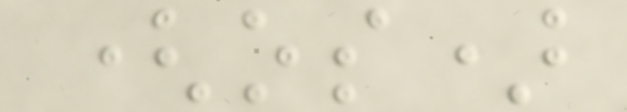(os)
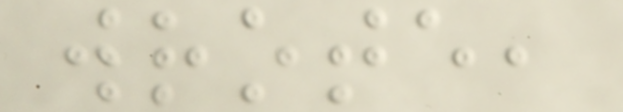wrote,
